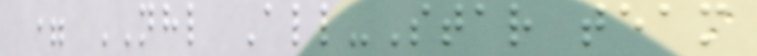= NHL All-Star team
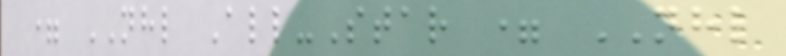= NHL All-Star = NHL
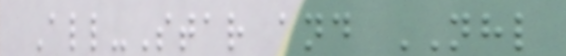All-Star and NHL
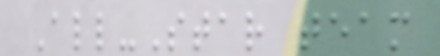All-Star team
